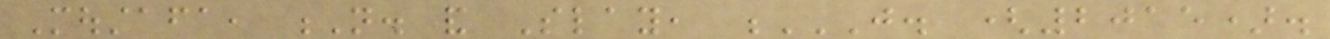Moustafa, N. and Slay, J. (2015).
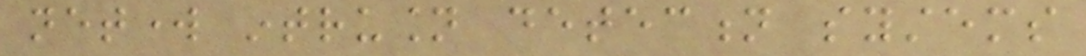network intrusion detection systems
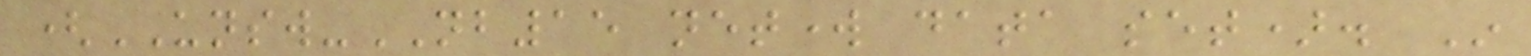(UNSW-NB15 network data set). In
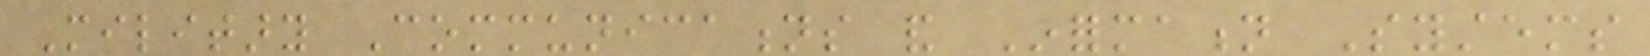Military Communications and Information Systems
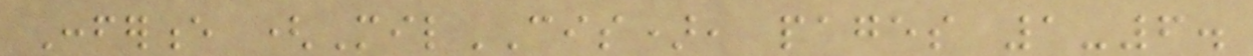Conference (MilCIS), pages 1-6.
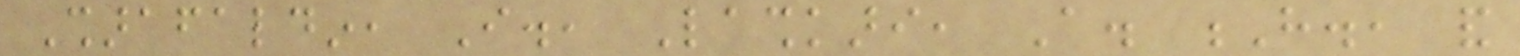Sharafaldin, I., Lashkari, A. H., and
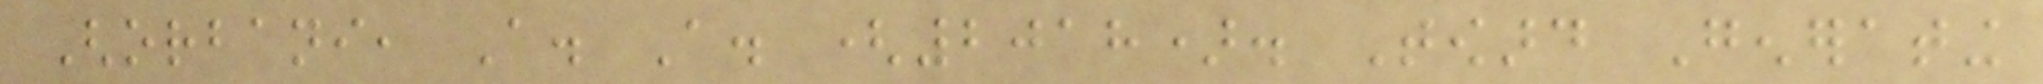Ghorbani, A. A. (2018). Toward Generating
